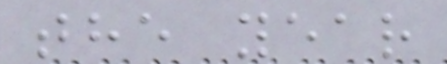the year
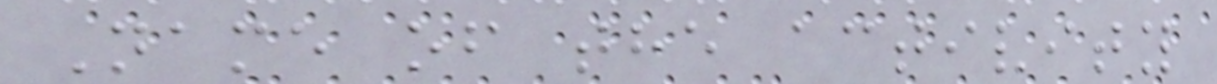Name of the activity
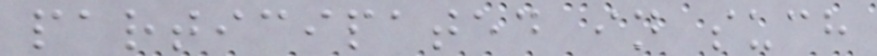participated in such
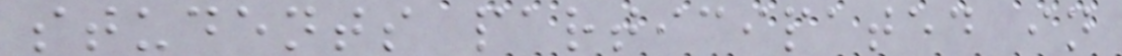students participated in
